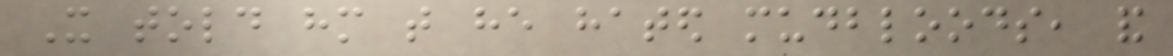It told him that he hated mudbloods, and
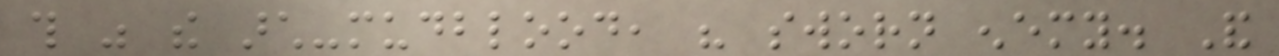this was the arch-mudblood, his sworn enemy. And
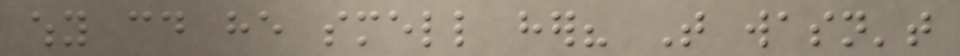why could he smell her? That wasn't
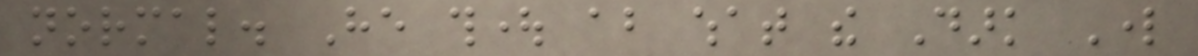normal. He thought about what the Dark Lord
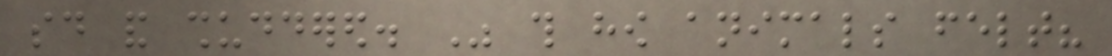said and shuddered. Was this how animals felt?
